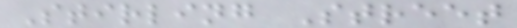Stirling Street
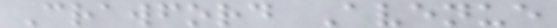Crawford Avenue
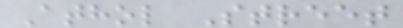Athol Street
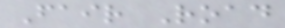Fair Road
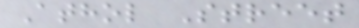Athol Street
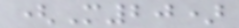(M20)
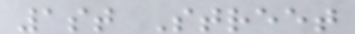1st Street
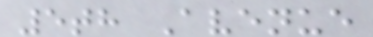5th Avenue
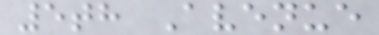5th Avenue
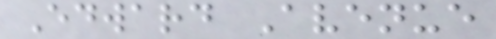Edward Avenue
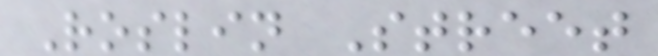Roslin Street
